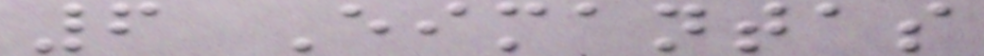6 Eimantas
